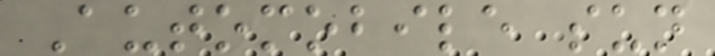Automobile sun
